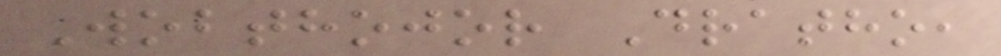Wobthojor Dratho,
